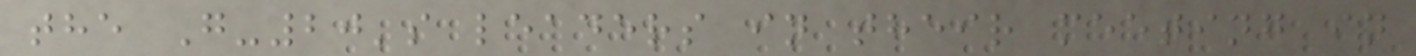the G-20's leaders in their meeting in
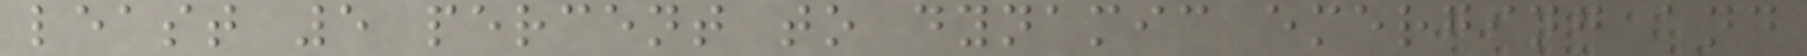least 5 percent to dynamic emerging and
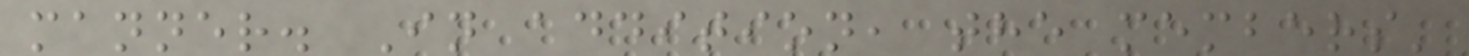manner. In addition, the members'
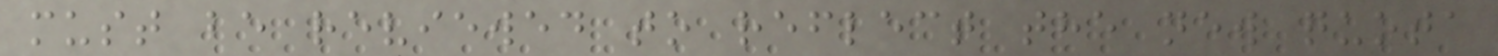must be reviewed to reflect the new quota
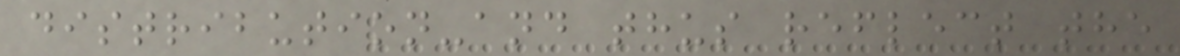distribution-and thus reflect the
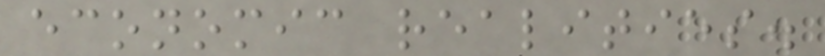economic realities.
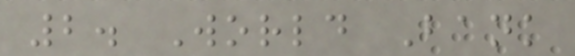2. World Bank
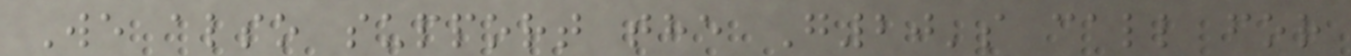We also support the G20's call for
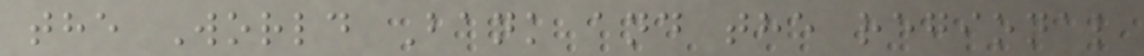the World Bank and the regional
